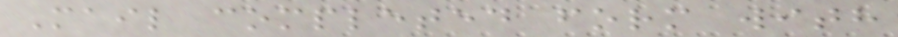Mail completed form with
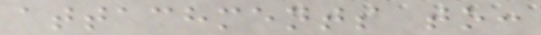attachments to:
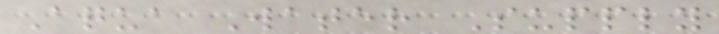Aqua Water Supply
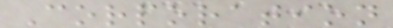Corporation
